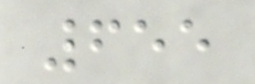655
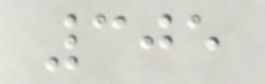305
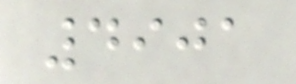4901
